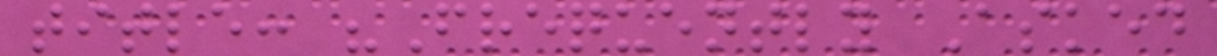title: "Frequently Asked
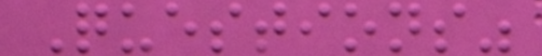Questions"
